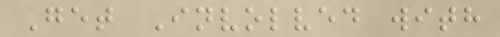Get Involved with
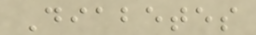Diabetes
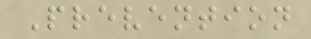Prevention
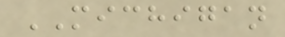MICHIGAN
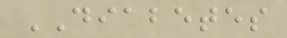DIABETES
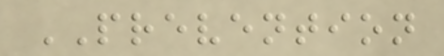PREVENTION
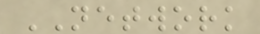NETWORK
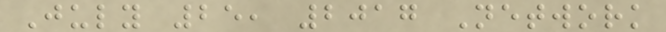July 25, 2017 Network
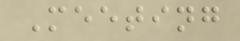Meeting
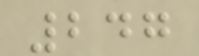247
